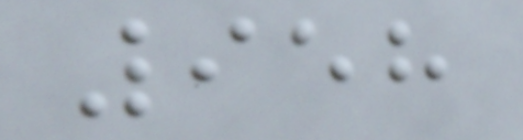958
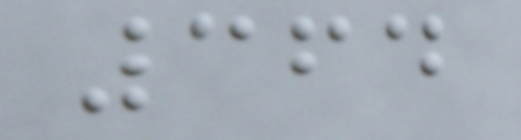364
